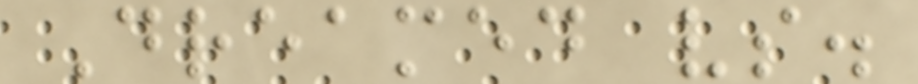Dreamed vs.
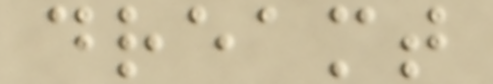dreamt
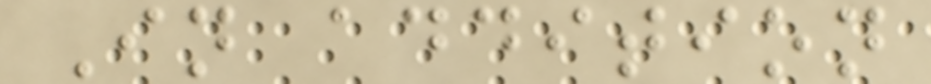In addition
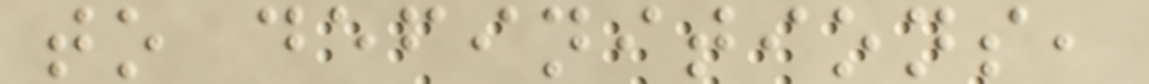to definitions,
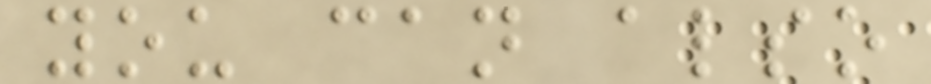you can also
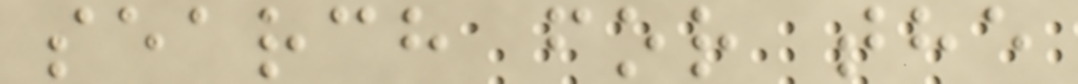search for the
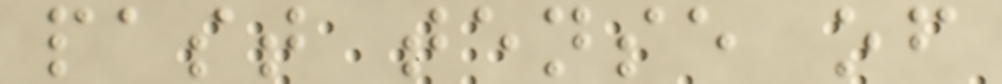past tense of
